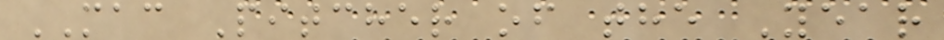MAC Pitcher of the Year
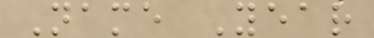Name Year
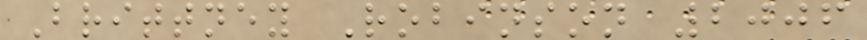Brittney Robinson 2006
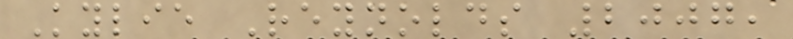Kylie Reynolds 2007,
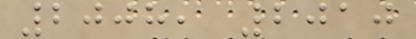2008, 2010
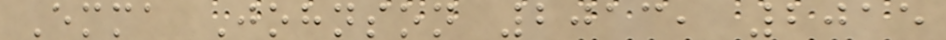Emma Johnson 2013, 2015
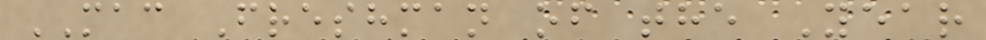MAC Freshman of the Year
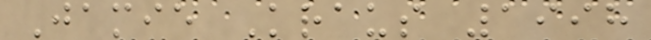Jamie Kraus 1998
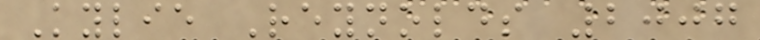Kylie Reynolds 2007
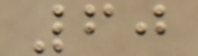60
